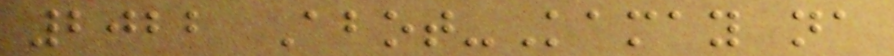2022 Abot-Kamay na
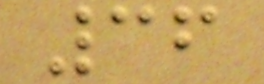36
